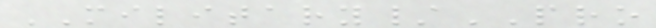MILITARY/PRO
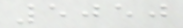5050
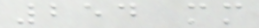254 mm
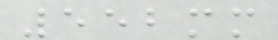552mm
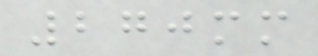270mm
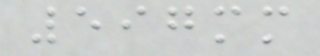597mm
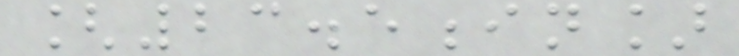[23.5in]
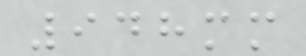948mm
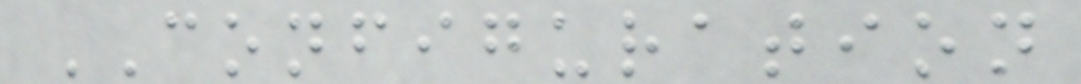CONFIGURATION
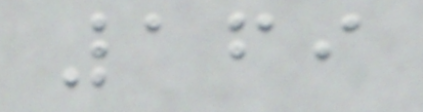169
